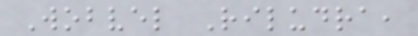Wobvel Riludra,
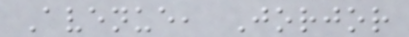Avenue, Jorjor
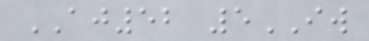AJ52 5IW
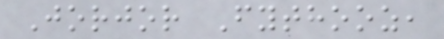Jorjor Fythooz,
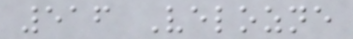516 Velozne
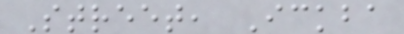Street, Ickba
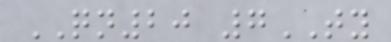QN20 7TY
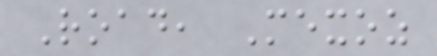Road, Mexoz
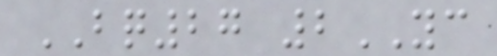BQ27 2YC
